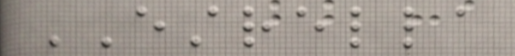ESTRELLA
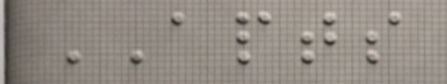APTS
